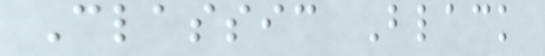Classic Black
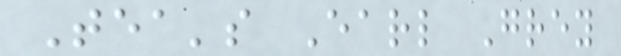Tea's Earl Grey
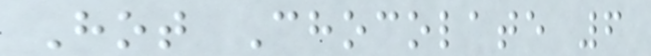Hot Chocolate 6
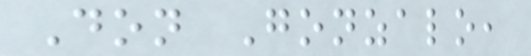Don Gonzalo,
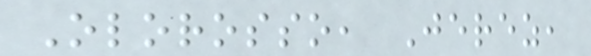Olorosso, Jerez,
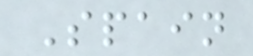Spain
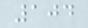104
